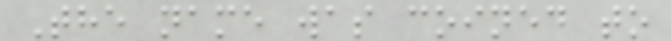The name was coined to
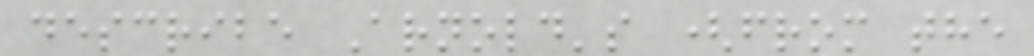describe Arnold's (from the
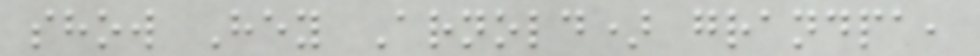show Hey Arnold) grandpa,
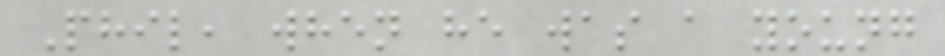Phil, when he was a young
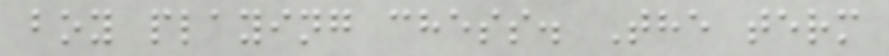boy playing chess. The term
